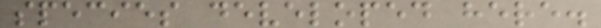species developed here.
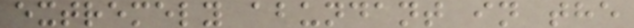extremely abundant in the
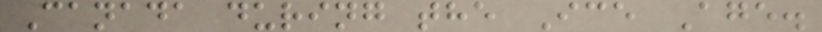Canada during the Ice Age.
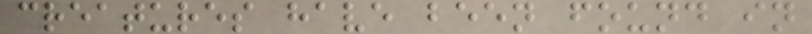creatures have been found in
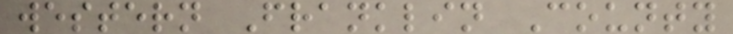western Franklin County
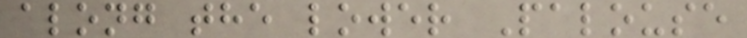along the lower Palouse
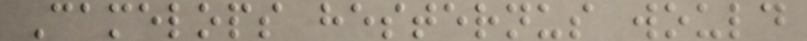Camelops hesternus would
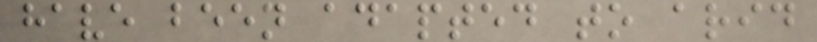have been adapted to arid
